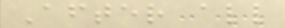After all
